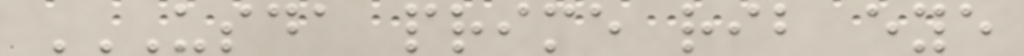USDA PRIME RIB EYE
